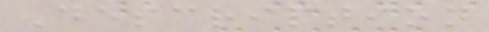Description
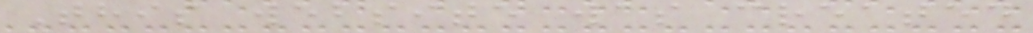This website was created
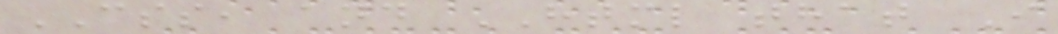CSS, and HTML that I
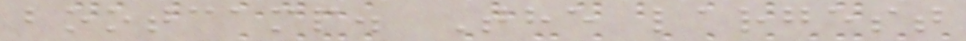bootcamp. The largest
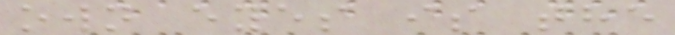own eyes is the
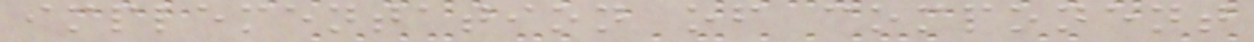implementation of component
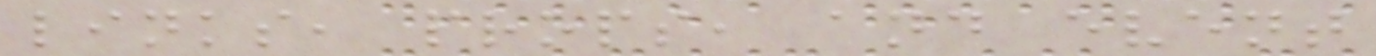links, props, and event
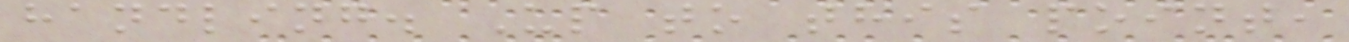handling. Up to this point,
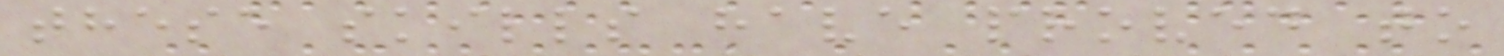these skills have proved to
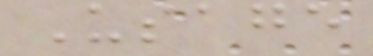Usage
